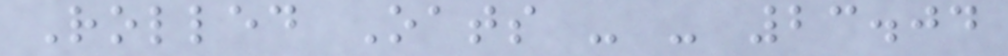Rolled Oats - - 23.04
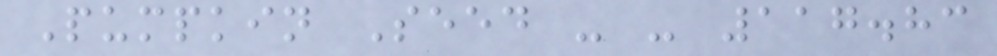Pumpkin Seed - - 117.83
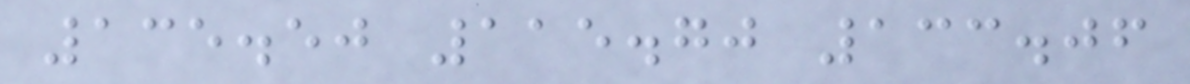135.50 115.70 133.06
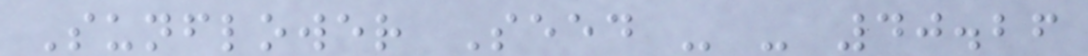Sunflower Seed - - 40.26
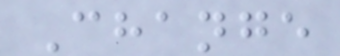Change
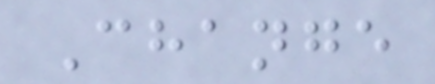Change
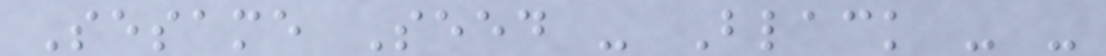Sesame Seed - Black - -
